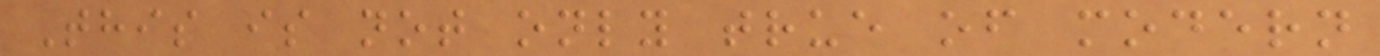This is not only true of modern
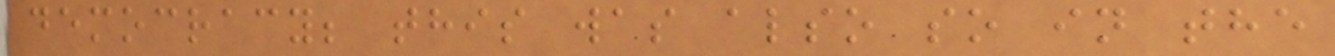democracy; this was also so in the
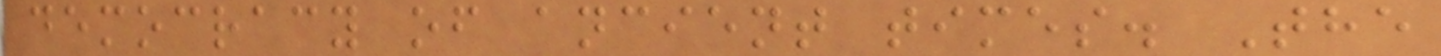democracy of ancient times. The
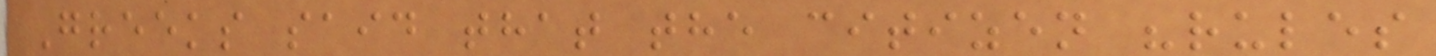Greeks said that the citizen "rules
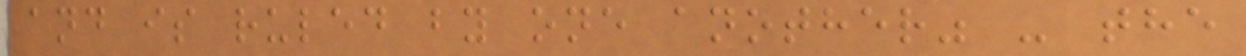and is ruled by one another" - the
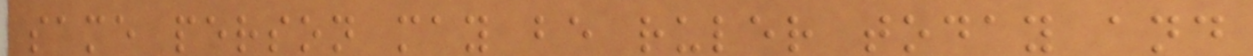same person may be ruler today and
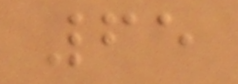65
